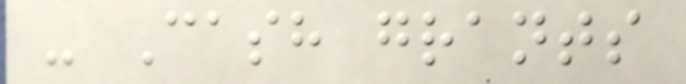- Cash grants
